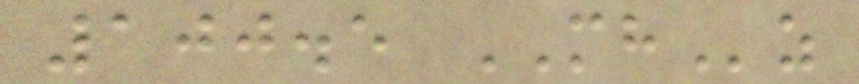100.5 MHz
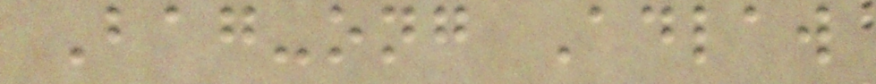Bag-ong Adlaw
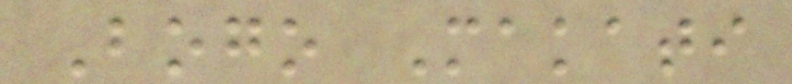Bogo Makati
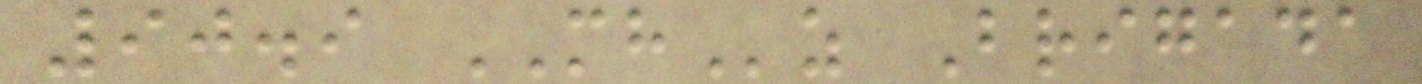90.9 MHz Brigada
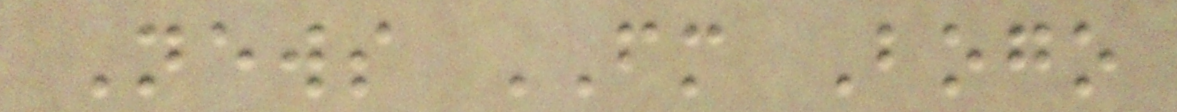News FM Bogo
